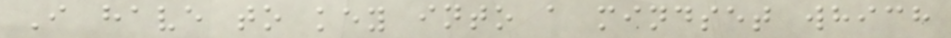I have to key into a mindset which
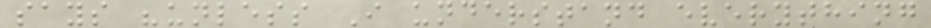says "unless I understand everything
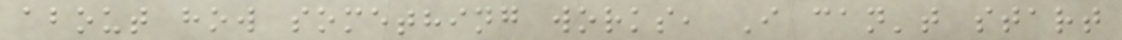about how something works, I can't start
